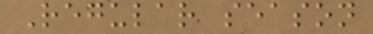Regular season
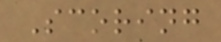Scoring
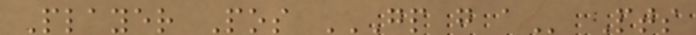Player Pos GP G A Pts
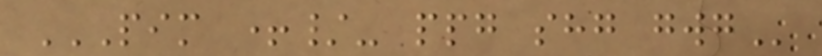PIM +/- PPG SHG GWG
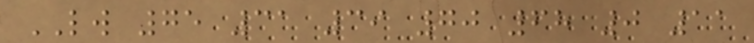LW 75 31 39 70 68 0 11
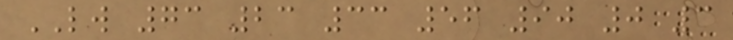LW 73 23 33 56 90 0 3
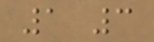1 3
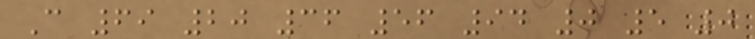C 69 20 36 56 94 0 5 0
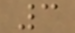3
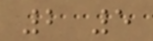2 5
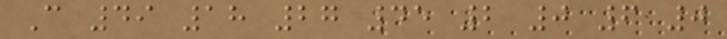C 49 18 27 45 2 0 6 0
